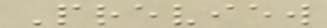Preview
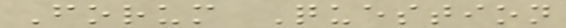Forum Question
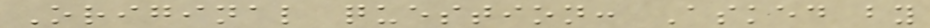Original question: Asked by
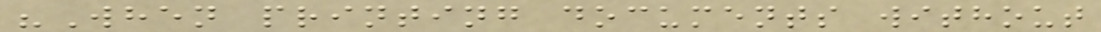"When printing documents without
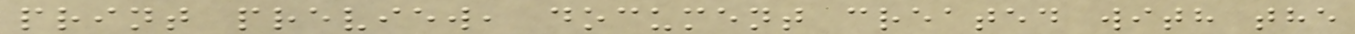print preview, document created with the
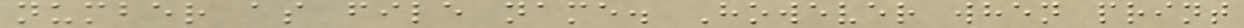number as file name. However when print
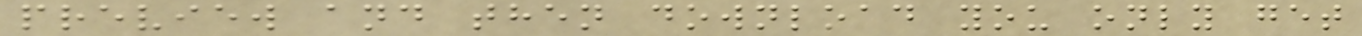preview and then download you only get
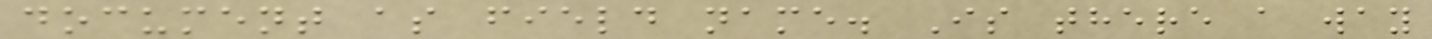document as field name. Is there a way
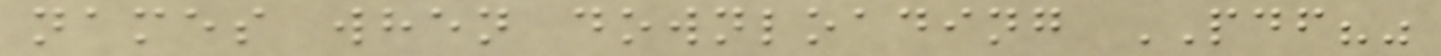names when downloading PDF?"
